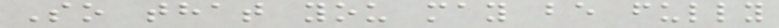So that you may be fully
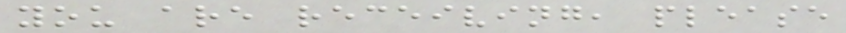you are receiving, please
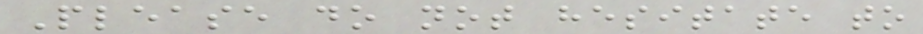Please do not hesitate to
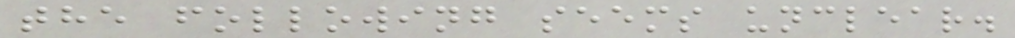the following seems unclear.
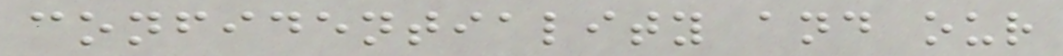confidentiality and our
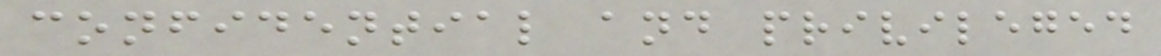confidential and privileged
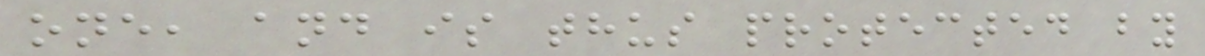one, and is thus protected by
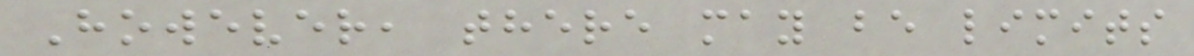However, there may be limits
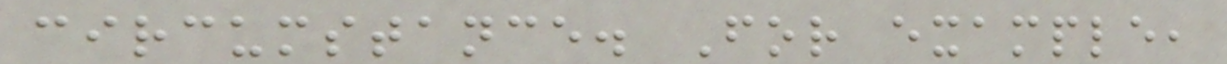circumstance. For example,
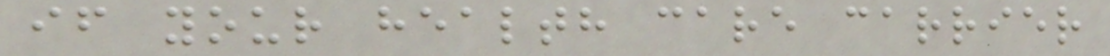if your health care carrier
